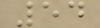54
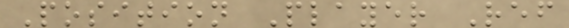Position Player Ref
